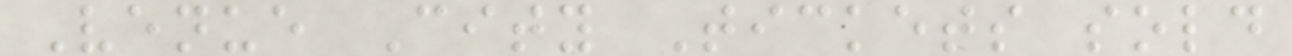Venue City Tickets sold
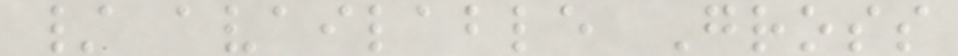/ available Gross
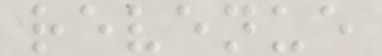revenue
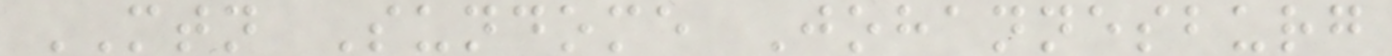MTN Sundome Johannesburg
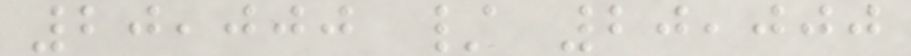20,000 / 20,000
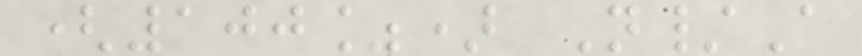(100%) N/A
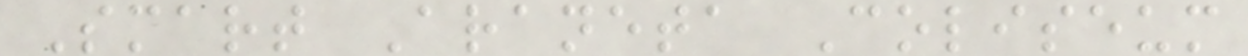Smart Araneta Coliseum
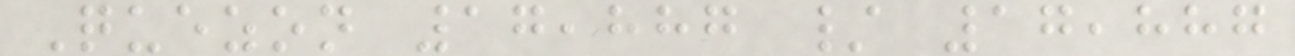Quezon 17,887 / 17,887
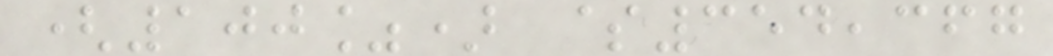(100%) $354,367
